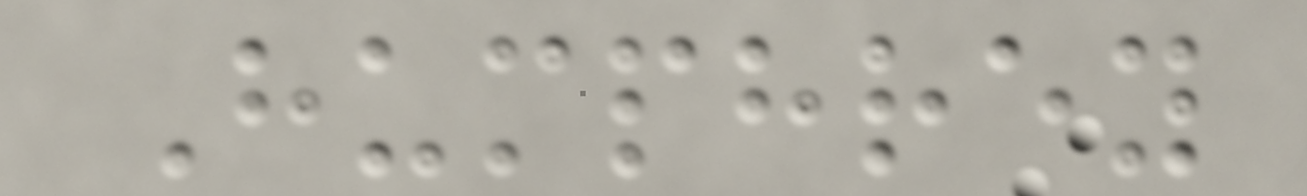Humphrey
